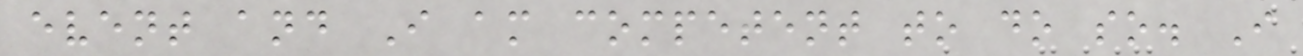event and I am competent to do so. I
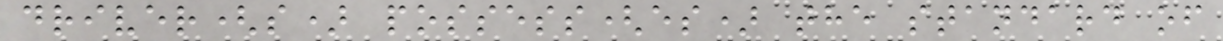driver(s) possess(es) the standard of
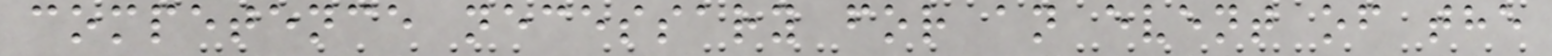competence necessary for an event of the
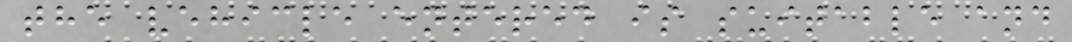the vehicle entered is suitable and
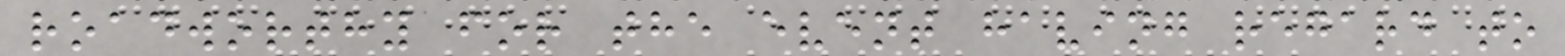roadworthy for the event having regard to
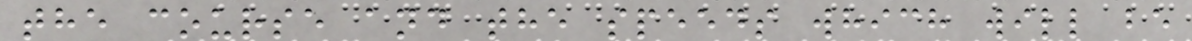the course and the speeds which will be
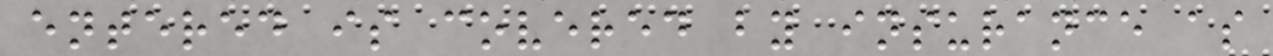entered is covered by insurance as
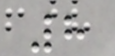8
